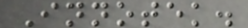Innotek.
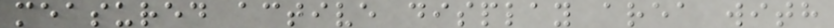measured active display area with
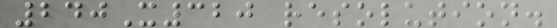240X320 resolution.
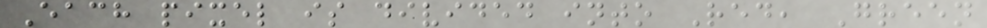Each pixel is divided into Red, Green
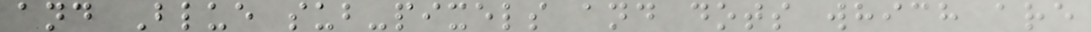and Blue sub-pixels and dots which are
